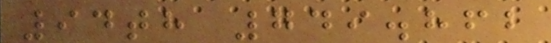94th 749.862
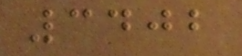3402
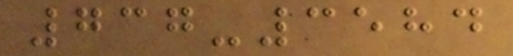737-3584
